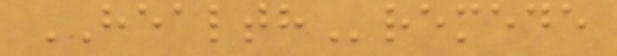HEALTHremede
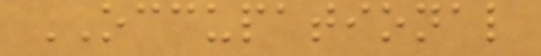OCCUPATIONAL
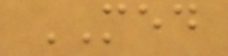MED
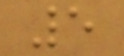5
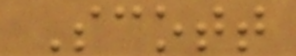Scott
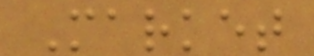Market
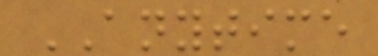ANYTIME
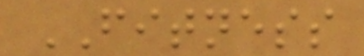FITNESS
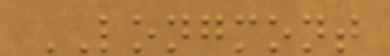LONGMONT
